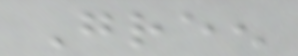Green
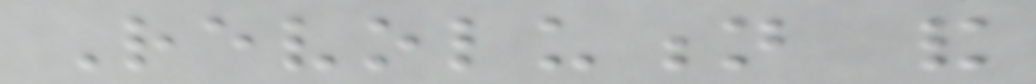Revolution and
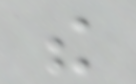the
